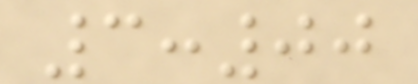3:00
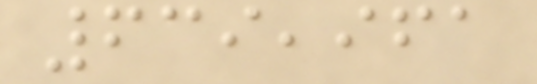639,961
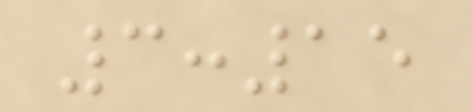3:15
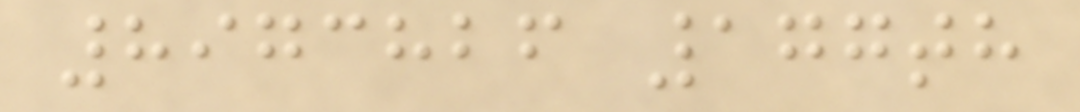8973826 177th
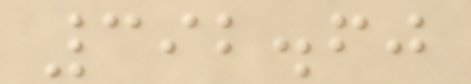392.60
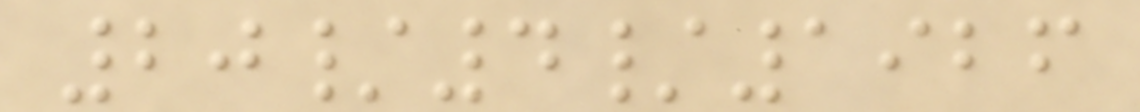20/4/1926
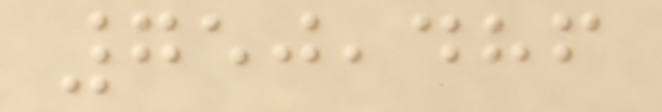750,486
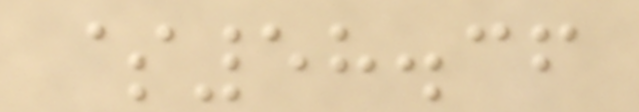$58.36
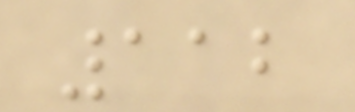112
